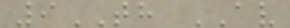9TH AV
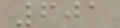601
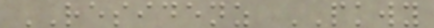RESIDENZ PKWY
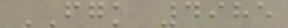FGK 4985
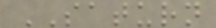SATURN
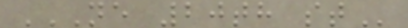NE 20TH ST
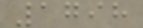1798
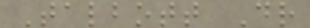Talbott Dr
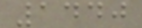1440
